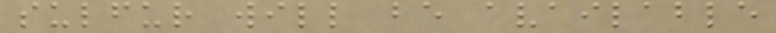sulfur will be available
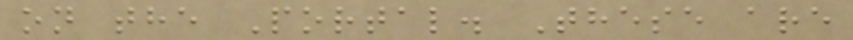on the Portal. These are
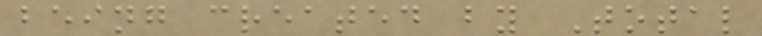being created by Total
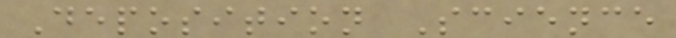Deposition Science
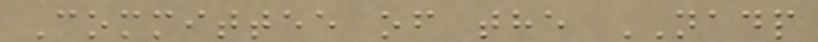Committee of the NADP
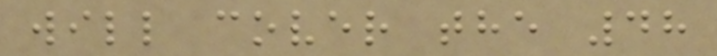will cover the 48
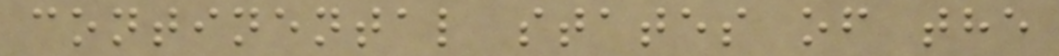continental states of the
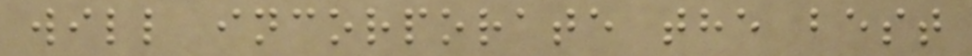will incorporate the best
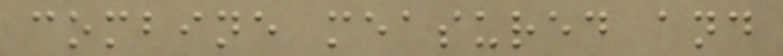combine measured and
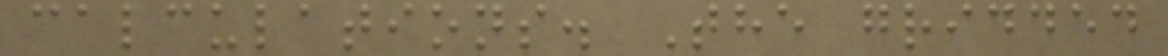calculations. The gridded
